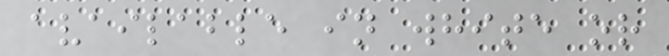available in white or
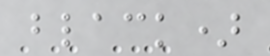black)
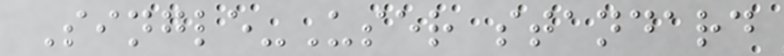Single-User standard
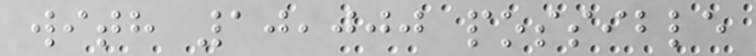with 10,000 possible
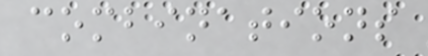combinations
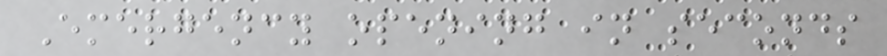Emergency opening in seconds
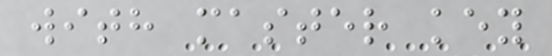with master key
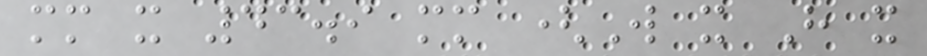mm x 43.9 mm (W x H x
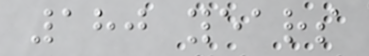180 years
